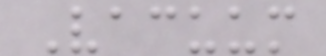Vacuum
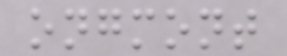ongmont
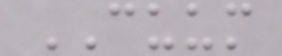CUUM
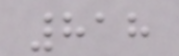818
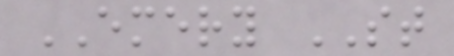EMERY ST
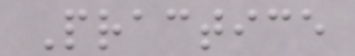Practice
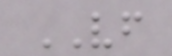VF
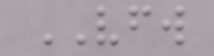VFW
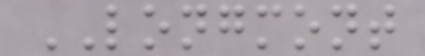LONGMONT
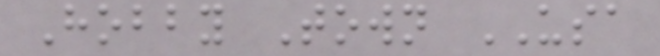Hobby Town USA
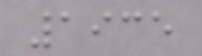1935
